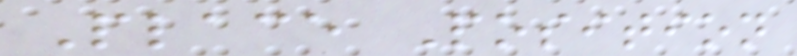Place Position
